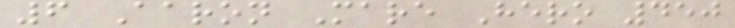6 Aaron Mare Hero 450
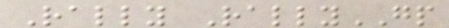Rally RallyGP
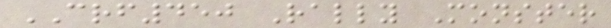CRF450 Rally Monster
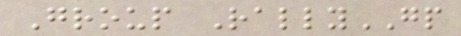Group RallyGP
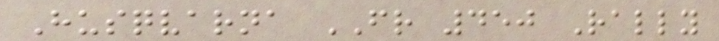Husqvarna FR 450 Rally
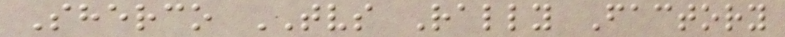Sherco TVS Rally Factory
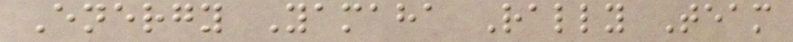Energy Yamaha Rally Team
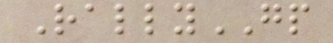RallyGP
